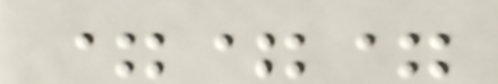===
